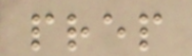prep
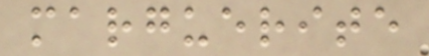marguerite
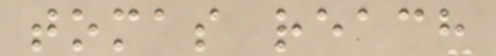tomas reach
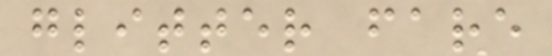glitter fare
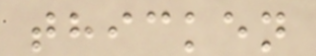thicken
